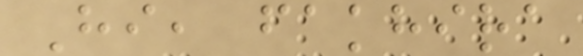Hi, fakhira
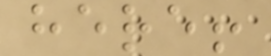here!
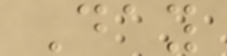Day
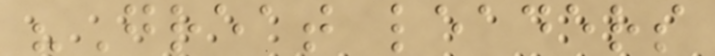"Great leaders
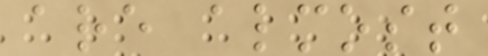are almost
